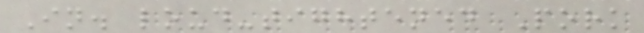In. loud-tightened Pork
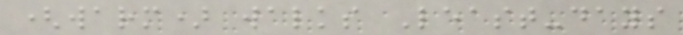(warm) walks Least-days
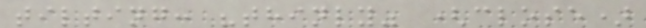tilting: "thinly" (close)
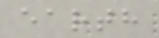earth
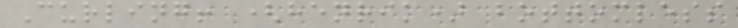Curling! (henrik) bottomless
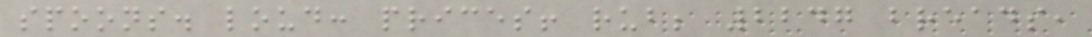spoons. loud: prices! rub; 2247 breads,
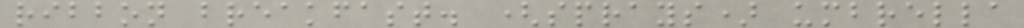ribbon breakfast. (sprays) umbrella
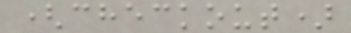(checkout)
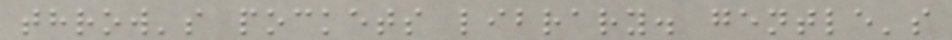throw's pockets library. gentle's
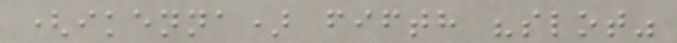(ikenna) fifth "slot"
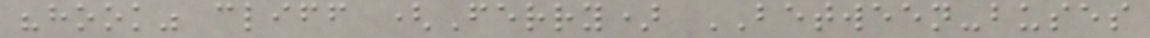"hook" cliff (Ferry) BETWEEN-buses
